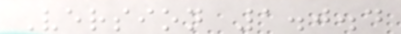Version 1.0.4
